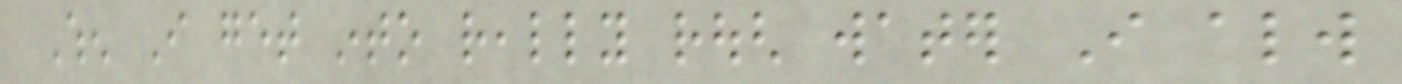When I get into really rough water I always
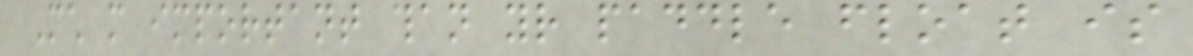Much more important than your paddle float is
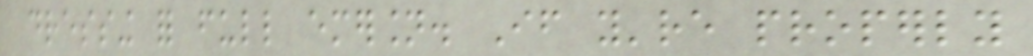dressing for full emersion. If you're properly
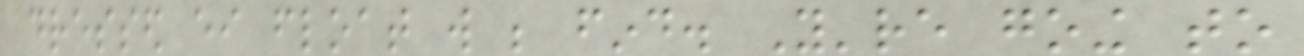dressed either float will be find. You're going to
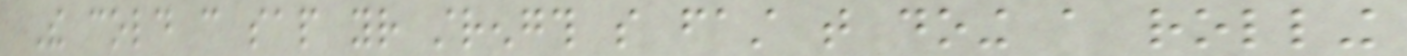The cold can sap your strength so fast that doing a rolling
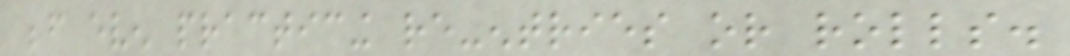before even practicing re-entries or rolls.
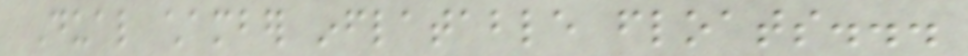Dual chamber inflatable floats...
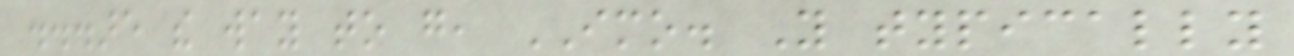...are the way to go, IMO. You typically
